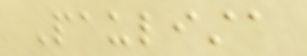Paulista
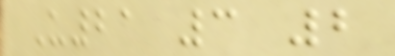U21 3 2
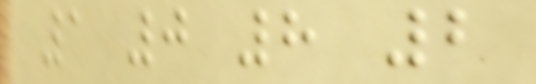1 0 8 2
